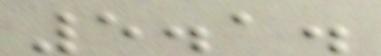5.1.
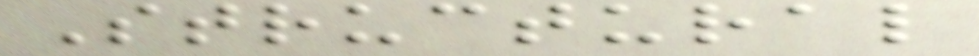Structural
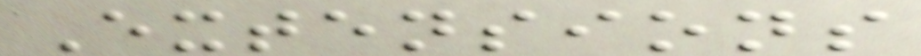Extensions
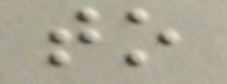to
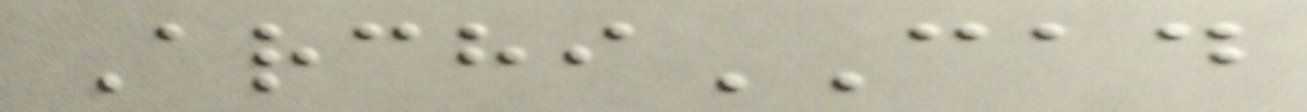ArchiCAD
